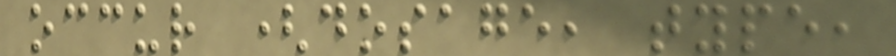occur (dosage, type,
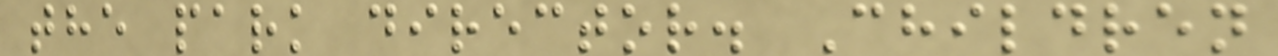the park director. Children
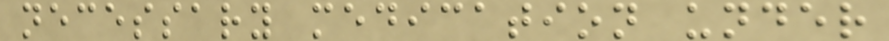necessary medication under
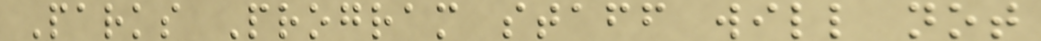Parks Program staff will not
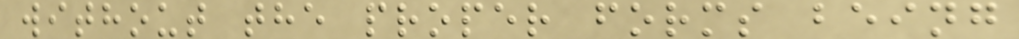without the proper forms being
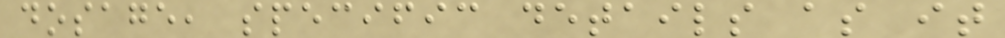dosage, specific details as it
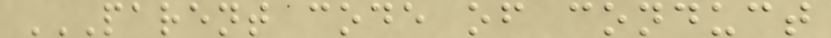PARENT CODE OF CONDUCT
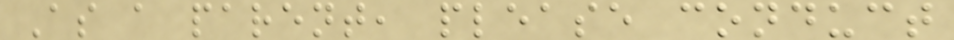As a parent, please conduct
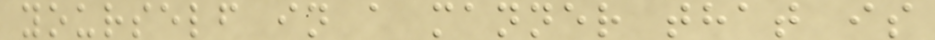yourself in a manner that is
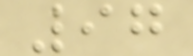97
